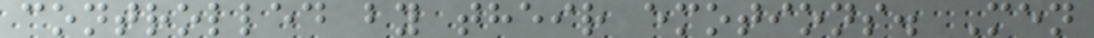controlled by their emotions. Men
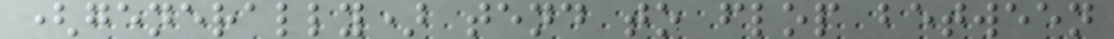(generally) tend to flop between
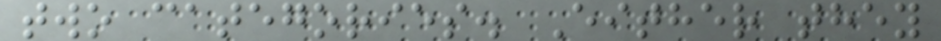two categories. Either they
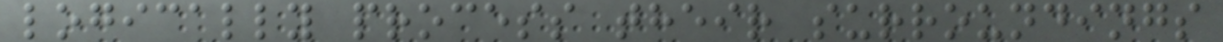logically process their surroundings
